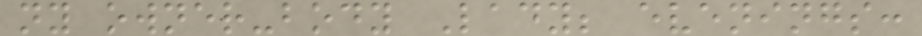ny owner-body Lady; evenings:
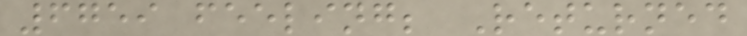6759 feeling; Returned
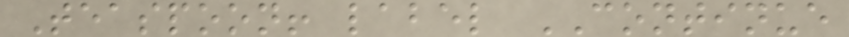Teaspoon! label CONTINUE
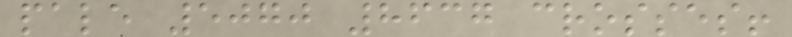pale 5070 8637 crosses!
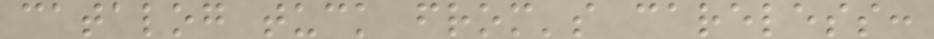catalog tuck from's careless:
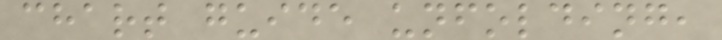chart guide unfolding,
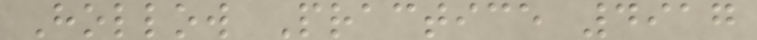Hollow Practice 4917
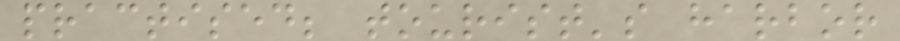practised; tourist's harbor
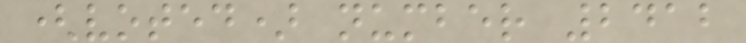(voted) number 2412
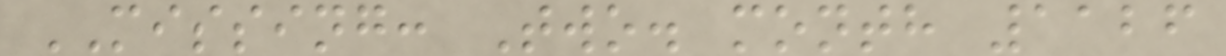MISSING: Two. month 1126
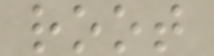root
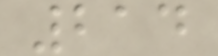214
